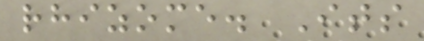rhizome. Its
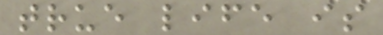true life is
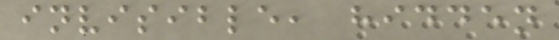invisible, hidden
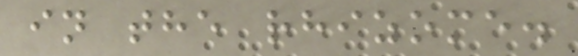in the rhizome.
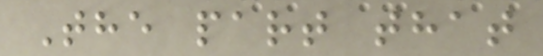The part that
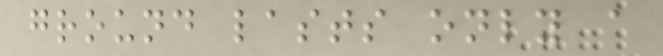ground lasts only a
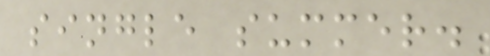single summer.
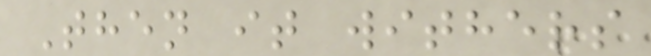Then it withers
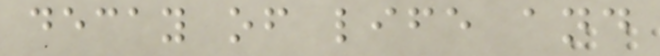decay of life and
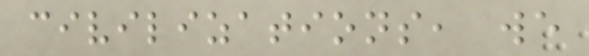civilizations, we
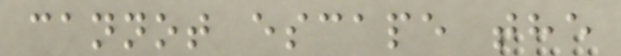cannot escape the
